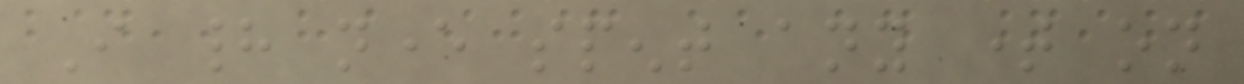I had never spent any time on
